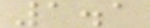1.1
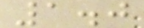1.0
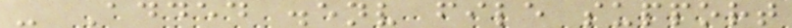- Added .env file support
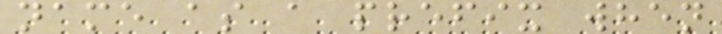name as a prefix when
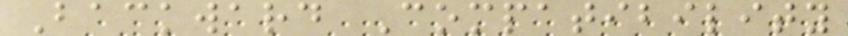Backward Compatibility
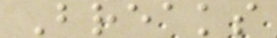Breaks
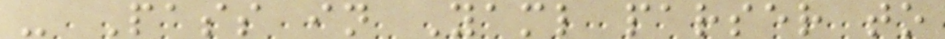- Pass in Yaml parser to
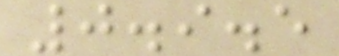0.9.5
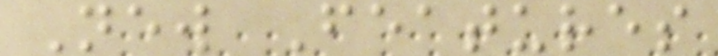New Features
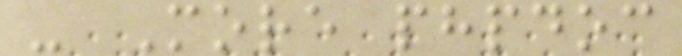- More phpdoc
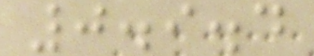0.9.4
